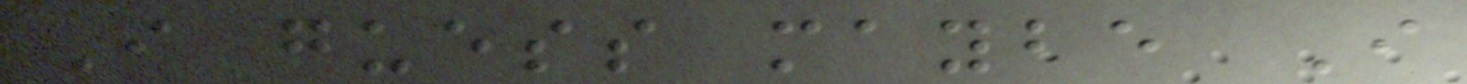I guess maybe I
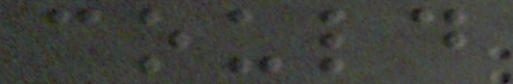could
